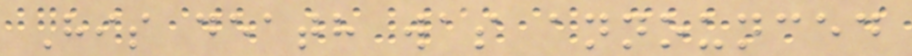His death was announced
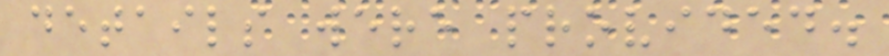details were provided.
